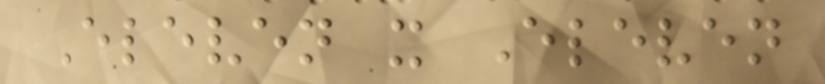Eleven x Eleven
